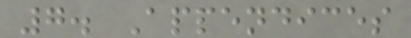7. Appendices
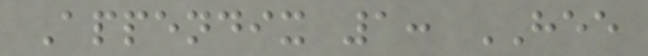Appendix 1: HEE
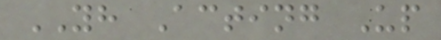YH Acting Up
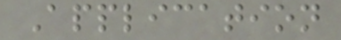Application
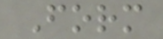Form
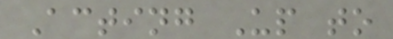Acting Up to
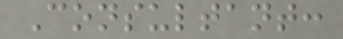Consultant:
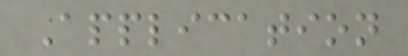Application
